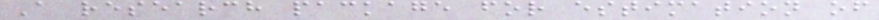A research package for estimation of
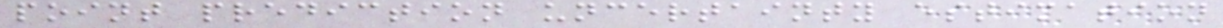point prediction uncertainty estimation
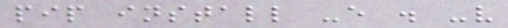pip install -e . -v
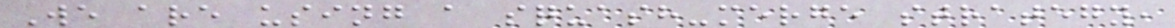We are using a squash-merge strategy,
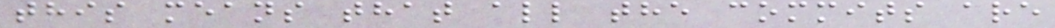this means that all the commits are
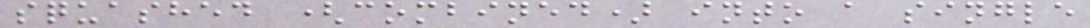squashed (combined) into a single
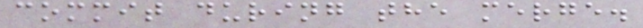commit during the merge.
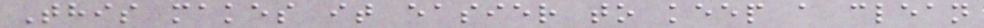This makes it easier to keep a clean
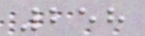258
